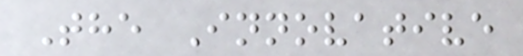The Innovative
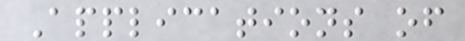Applications of
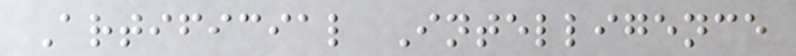Artificial Intelligence
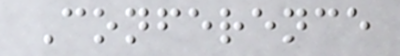Conference
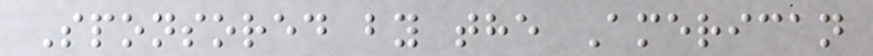Sponsored by the American
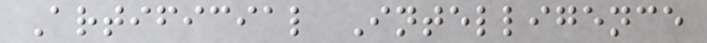Artificial Intelligence
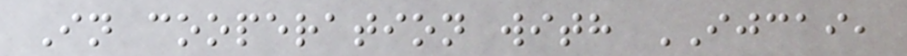In cooperation with IJCAI,
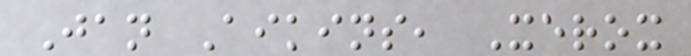Jan Aikins, Xerox
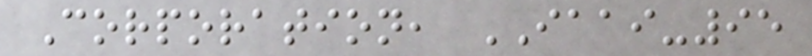Corporation, IAAI-95
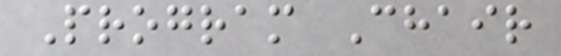Program Chair
